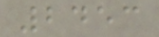2453
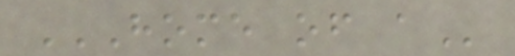HOME OF A
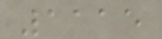1115
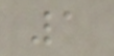1
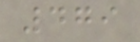479
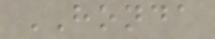HONDA
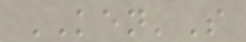KEN'S
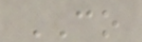CO
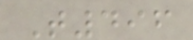T496
